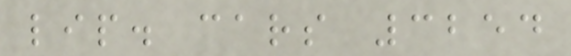lip. cars 3254
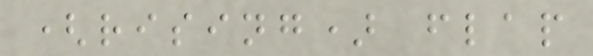(rising) flap
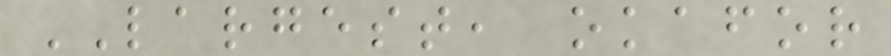LARGEST, okafor
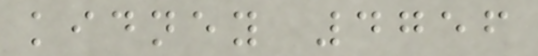kidney 4756
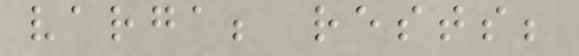varga; rests;
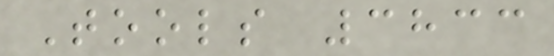Tools 3833
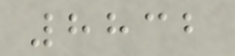8832
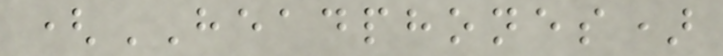(HEADPHONES)
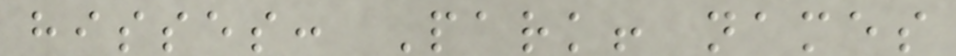hisses: Park! names
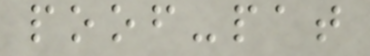poof-pat
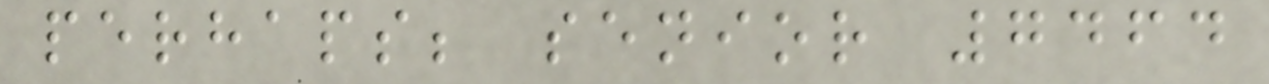perhaps; senior 7464
